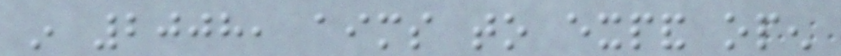in 2008, aims to expand open
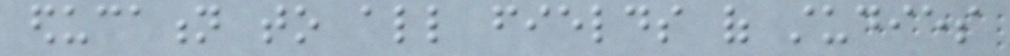education to all fields of studies
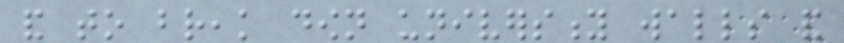and to break down university walls and
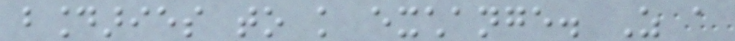boundaries to knowledge exchange. As a
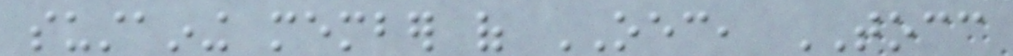sustaining member of OEC, TOCC
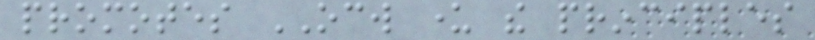promotes OCW under the principles
